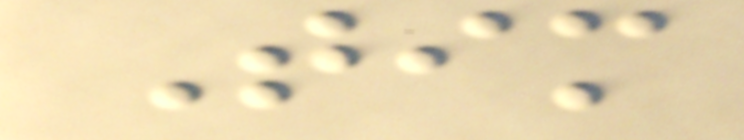Tim
